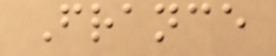France
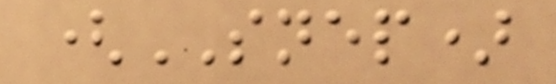(SNEP)
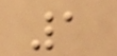1
